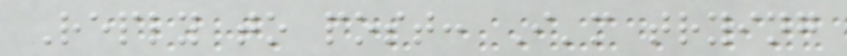Reply to post: I'm trying
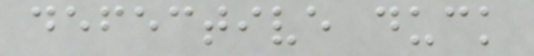defective duck
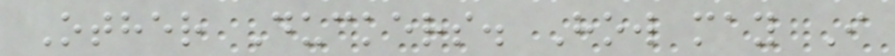Other Duckers. How may I
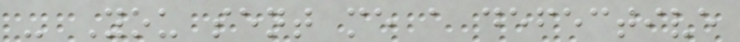- You sent me a defective
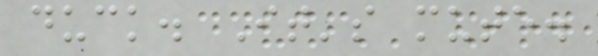duck. It's mute.
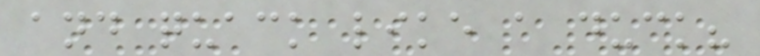and quack like a duck?
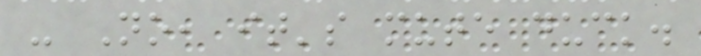- No, it's mute duck.
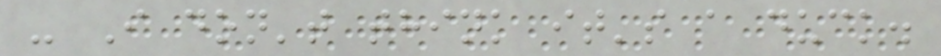- I don't think it's a duck.
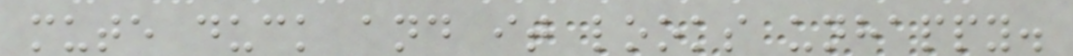mute duck and it looks unhappy.
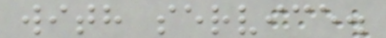with service.
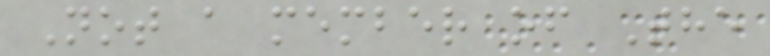Not a member of The
